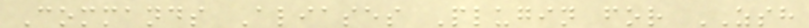Commands Aliases Plugin for ZSH
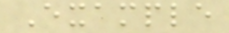Example
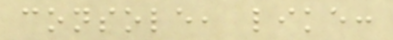console, like:
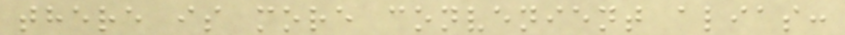there is more convenient alias:
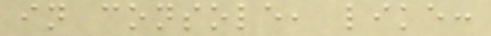in console, like:
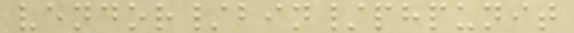vendor/bin/phpunit
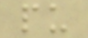pu
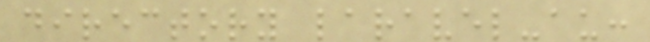directory laravel-au:
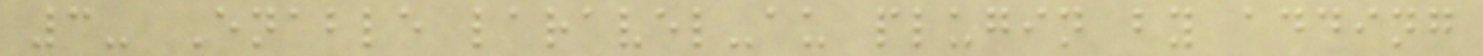3- Enable laravel-au plugin by adding
